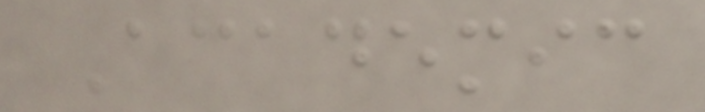Academic
